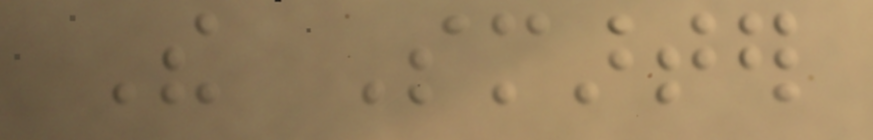The Smarter
